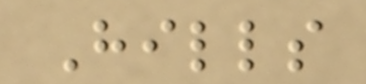Hills
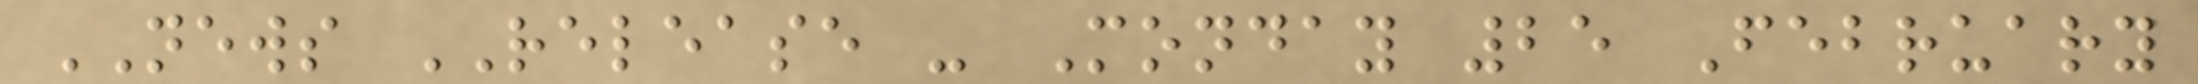NEWS RELEASE - Monday 25 February
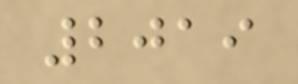2019
